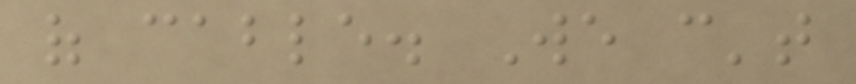of cable. We can't
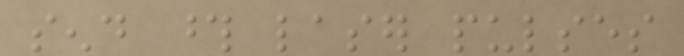send those laser pulses
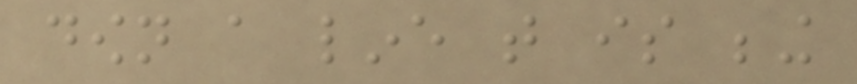down a line that is being
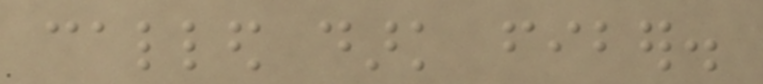called dark fiber.
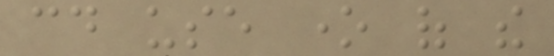could use one of the
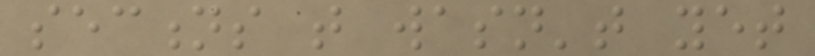sections that wasn't yet
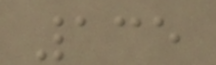135
